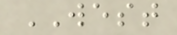WEST
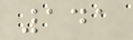141
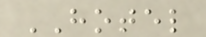HOTEL
